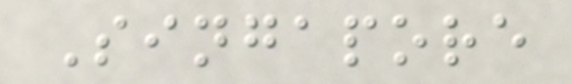Singapore
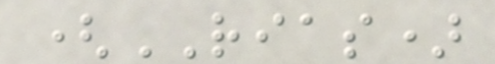(RIAS)
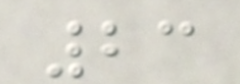23
